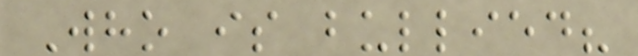Who is bullied?
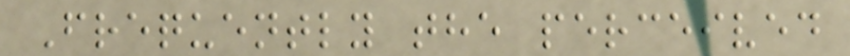Frequently the perceived
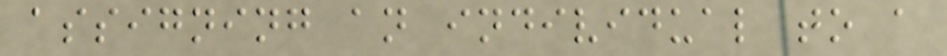assigning an individual to a
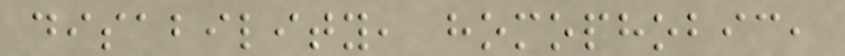disability, homophobic,
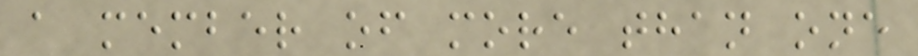a member of more than one
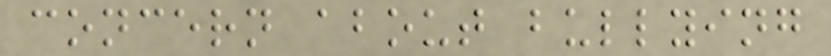concern about bullying
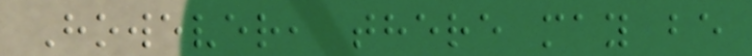However, there may be
